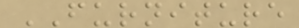FURNITURE
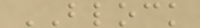BLOCK
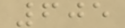605
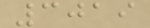3019
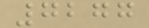7277
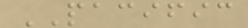PACIFIC
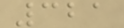321
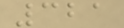321
